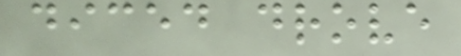diced drove
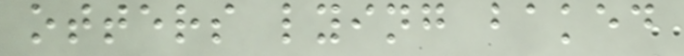otters lying baked
